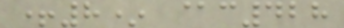+8* @c428
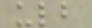ulb
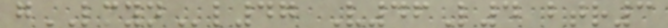gLMYNl47 V46L4 btr3
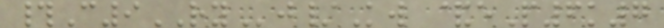#C9RYj/Kw &eP6k7
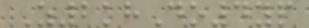Z2khDo4yp
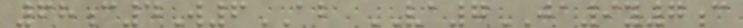68c4W6AB VA7JA9y7c
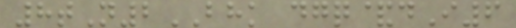8tN2BHK dgq&dI6
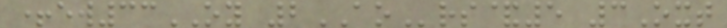+ew33OY 2AOrs&5 3Oxt
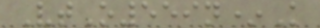VtO559n*K
